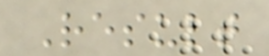Result
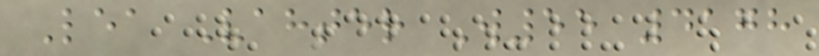Lea Vahter W55 4178
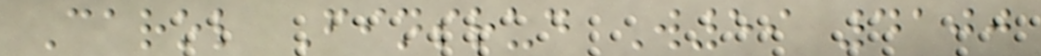Carol Finsrud W59 4100
